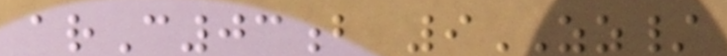arC03b 9ZZ/
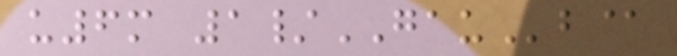u6m 1/GAUb@
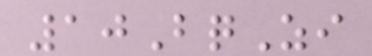10BqZi
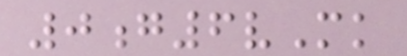0g6vMk
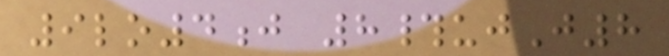9lo4j 8#ujJ8
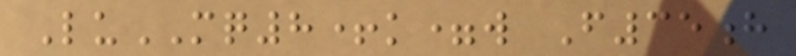LuMQ8+k=w F35h
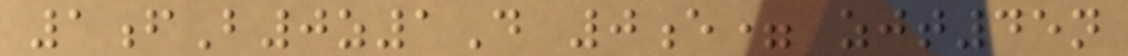1fB0z1D 0e= zjt45n
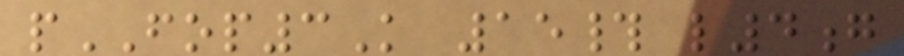pFOP3K 15# l4g
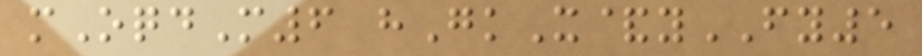mOqdM6 hGkX&yFY5
